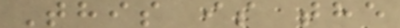This is the
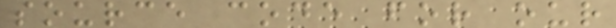source code for our
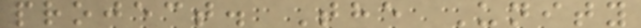project. The Unity
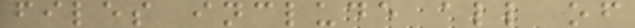files include all of
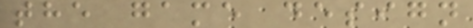the game design
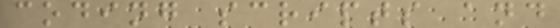coding scripts and
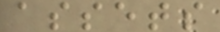assets
